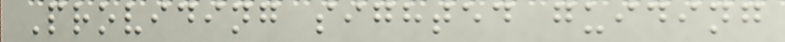Providing sighted guiding
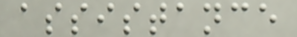assistance
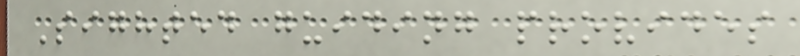Sighted guiding provides
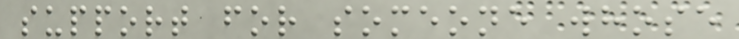support for someone whose
